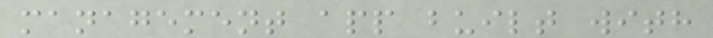management app built with
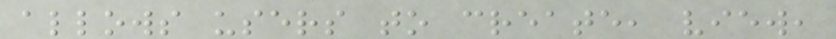allows users to create, view,
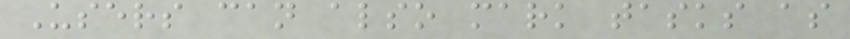Users can also mark tasks as
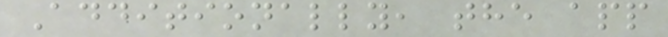Additionally, the app
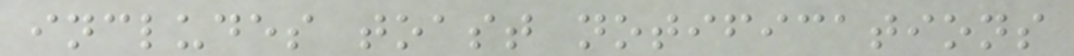includes toast notifications
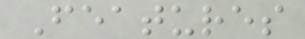Features
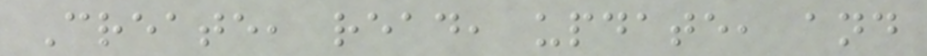Create, read, update, and
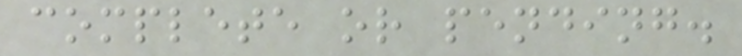complete or pending.
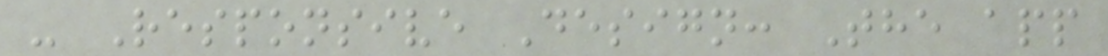- Responsive Design: The app
